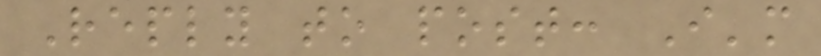Reply to post: I'm
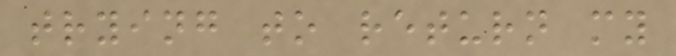trying to return my
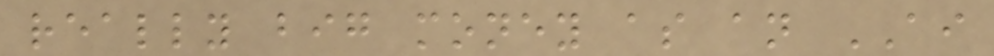really big money as an AI
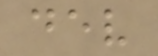dev
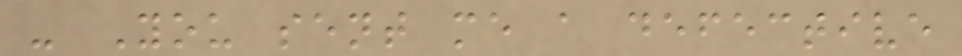- You sent me a defective
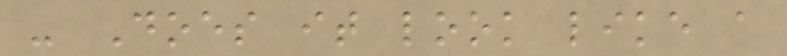- Does it look like a
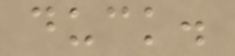duck.
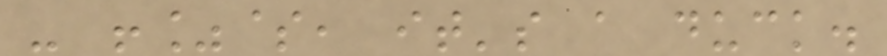- !%$, it's a duck.
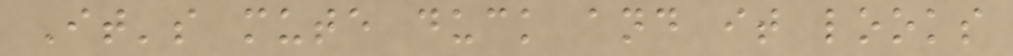It's mute duck and it looks
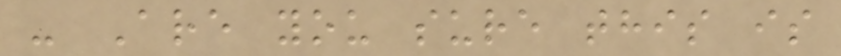- Are you sure this is
